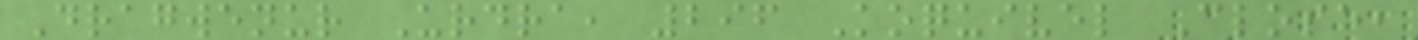Dragwenur Urdra, 296 Koquivel Close,
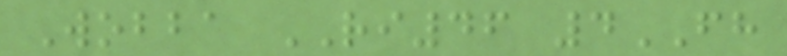Wobba RI46 4FH
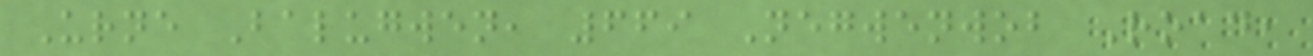Urne Balugwen, 669 Negwenwob Road,
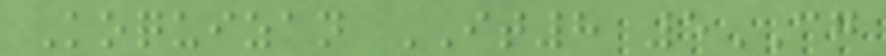Koquizan IT8 5CG
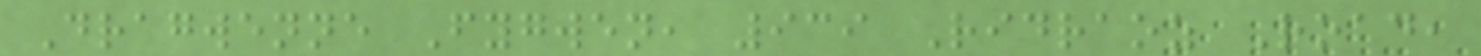Dragwenne Fygwen, 939 Ridraoz Road,
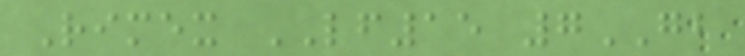Rimex LF15 7GB
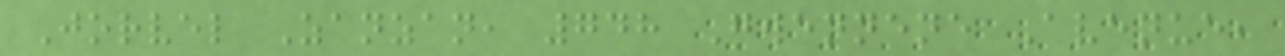Jorvel Zanzan, 748 Gwennene Avenue,
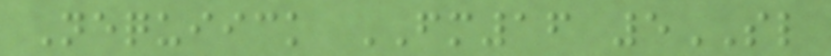Nequiick FM16 5SL
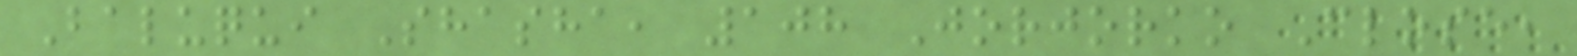Baluqui Shasha, 108 Jorjorko Close,
